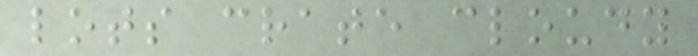lots crate cloudy
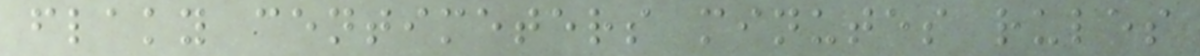flaky centimeters minutes rules
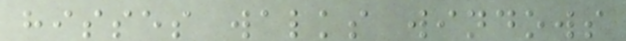hisses walks windows
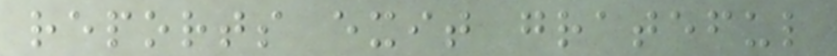reports exit grateful
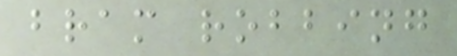bram robbing
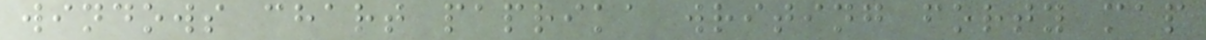windows chart paprika writing forty map
